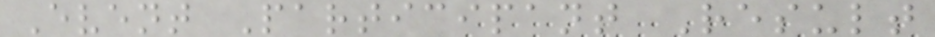Event Participant Result
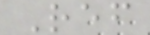Ref
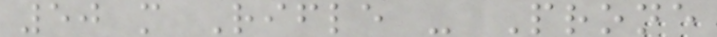50 m Rifle - Prone
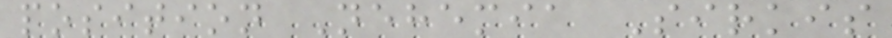position Nehemia Sirkis
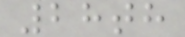28th
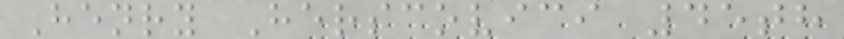Henry Herscovici 45th
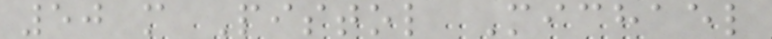50 m Pistol Michael
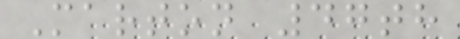Marton 47th
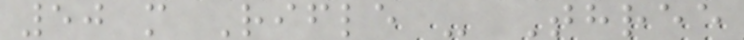50 m Rifle - Three
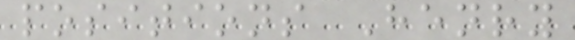positions Henry
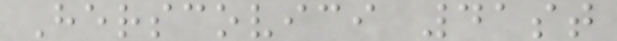Herscovici 41st
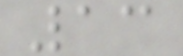13
